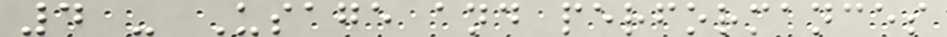4 - Usage and performances
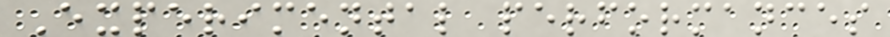Experimental performances
